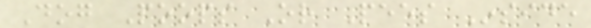Dog Poops Or Pees Inside
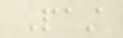Past
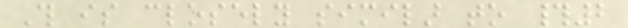This is closely similar to #2
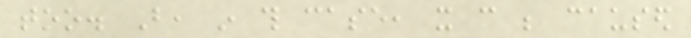too. But, in this case, it can be caused
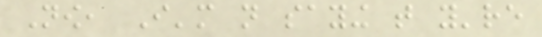Now, I'm not saying that you're
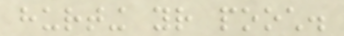hurting your pooch.
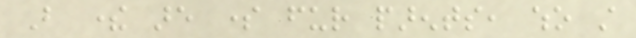But there are some fur parents, who still
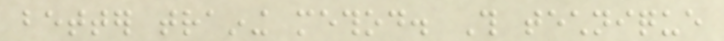better training method. This technique
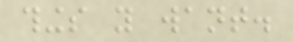things you want.
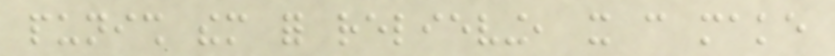punish them for relieving, it can make
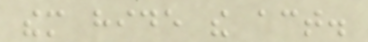them hide the act.
